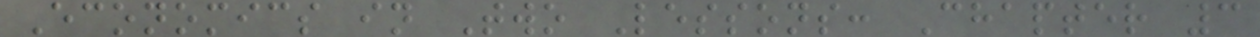Economics in Two Lessons: Chapter 3
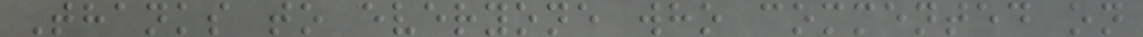Thanks to everyone who commented on
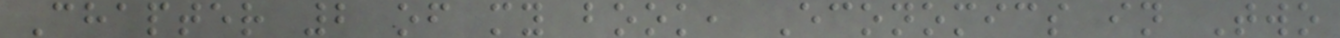Chapter 2 of my book, Economics in Two
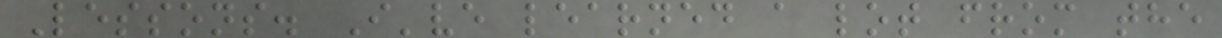Lessons. I've learned a lot from the
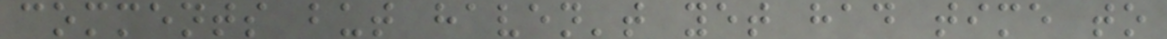comments but haven't yet had time to
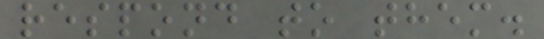respond to them.
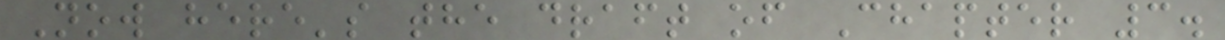Now here's the draft of Chapter 3.
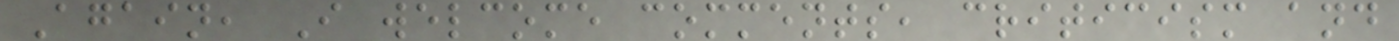Again, I welcome comments, criticism and
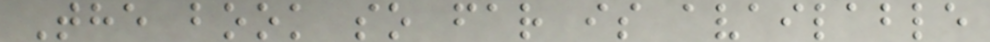The book so far is available
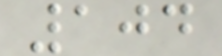104
